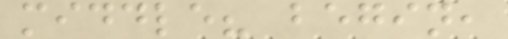middle? begin,
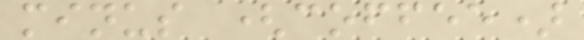minus (coffee)
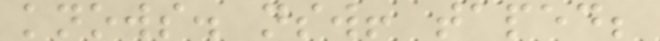knows. nsw! taped;
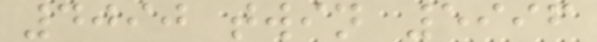4090 twin 5996
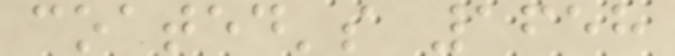coated's 1658
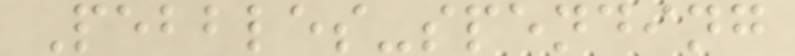Pebbles-spending
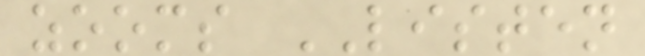zooms LISTEN
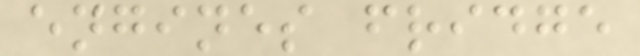engines fridge
